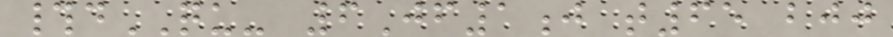#dQU- 6Jf1j t65 bjj
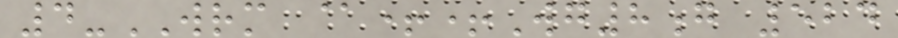4-WRM @++Wg8g 524
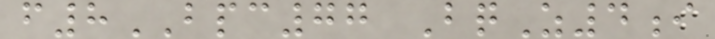f8BPC77 BqZ4i
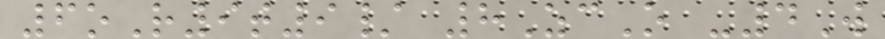6oR9t9/ 8ZcO -4W
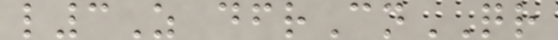l3Z dfrCnQR
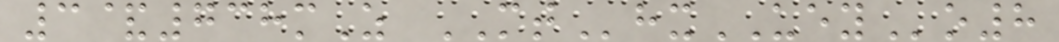3&738mZ MThxUEYo8
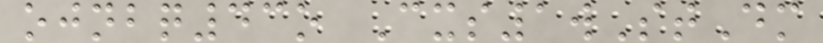ojnbq43o Cxs1wStDm
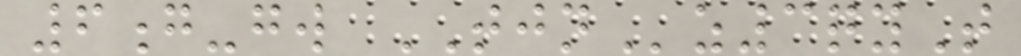6g-gw TJNz3qyT
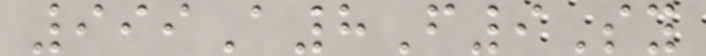999A8F9Sy
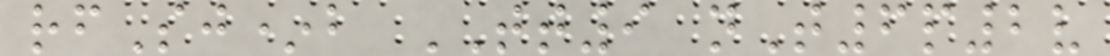rfSj*b TT9 nT6p2v
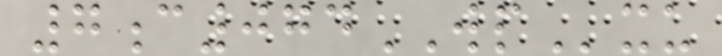7c074WPxu
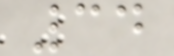34
